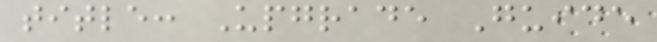title: Upgrade Guide
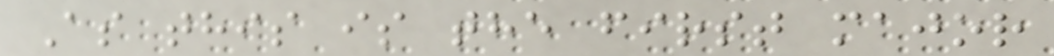As this is the first major
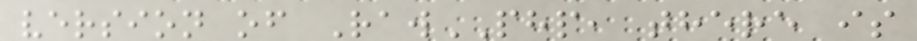version of RawPHP, there is
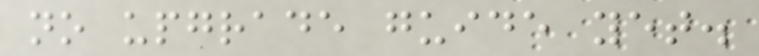no upgrade guide yet.
